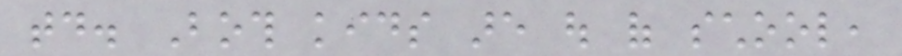today. Both kids are out of school,
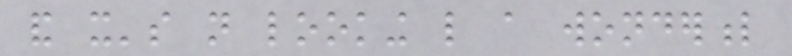and it's not looking like a wonderful
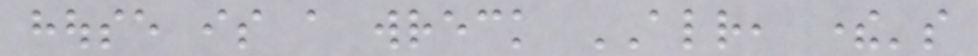house is a wreck ALREADY, there's
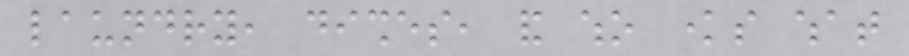laundry, dishes, and who knows what
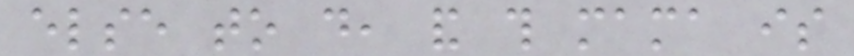else to do, and this mama is
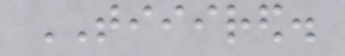TIIIRED.
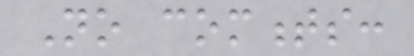No comments:
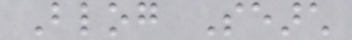Blog Search
